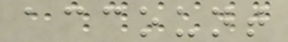account
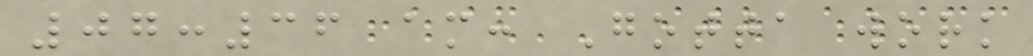07:36 am: Gotta work
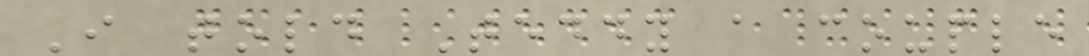I told Teddy a couple
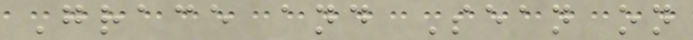Grace and Sean on
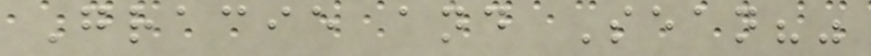Gracie and Sean?"
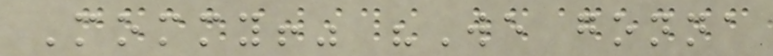Mommy!" "We gonna
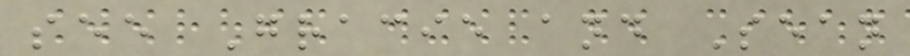see Gracie and Sean
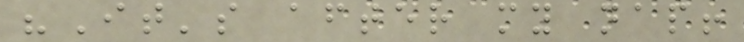"It's after my nap!
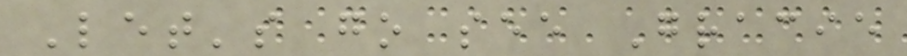Let's go see Gracie
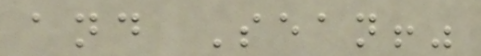and Sean!"
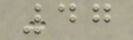47
